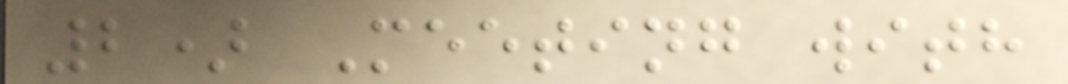2) Meeting with
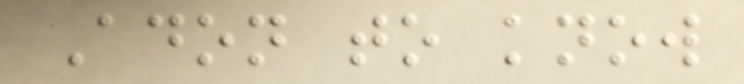Adon to know
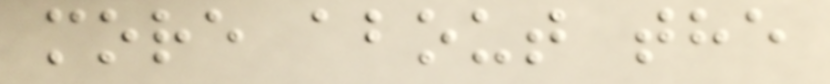more about the
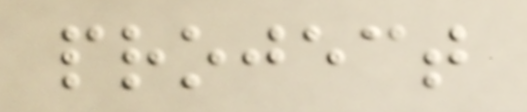project
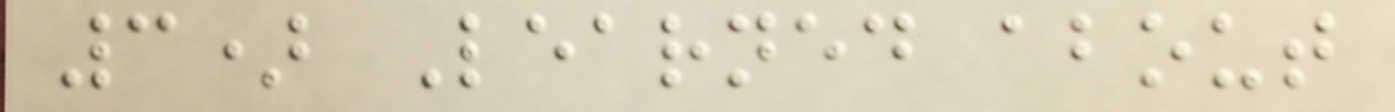3) Learned about
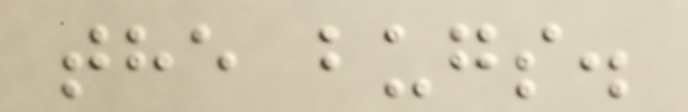the bugs.
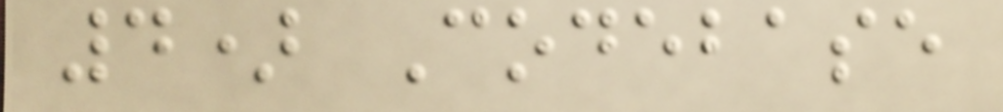4) Codebase
